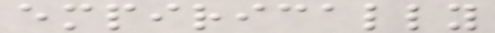empirically
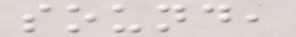sound,
